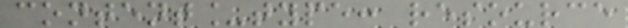content_type: resource
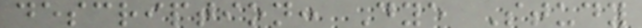description: Dye Study
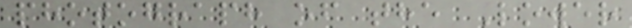photograph of the Lower
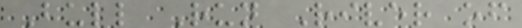Bull Run River of
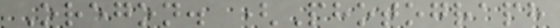Oregon. (Photograph
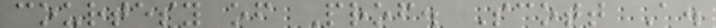courtesy of Prof. Scott A.
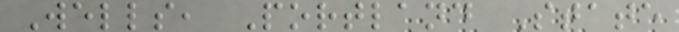Wells, Portland State
